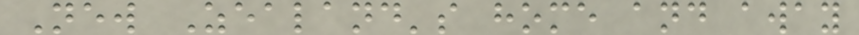New Zealand's home and away
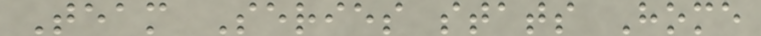Team Series stats Home
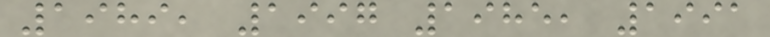1989, 1997 1985, 1991
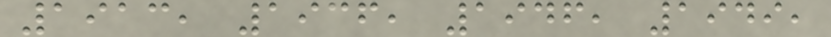1913, 1936, 1946, 1949,
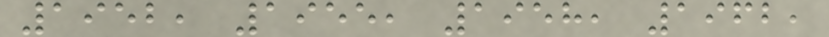1952, 1955, 1958, 1962,
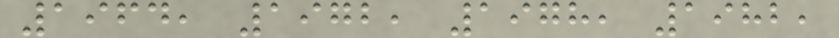1964, 1972, 1978, 1982,
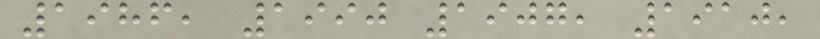1986, 1990 1907, 1910,
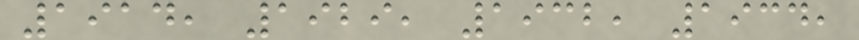1914, 1929, 1932, 1934,
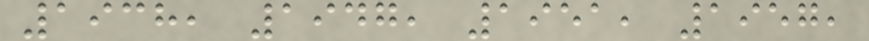1938, 1947, 1951, 1957,
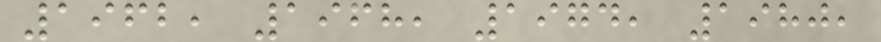1962, 1968, 1974, 1980,
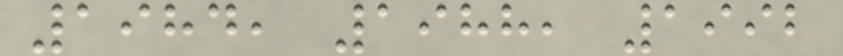1984, 1988, 1992
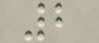2
